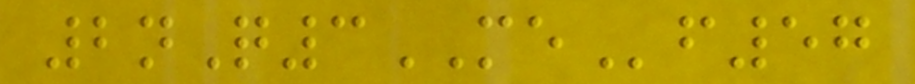2nQ3MEf57
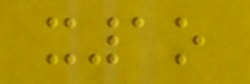x1o
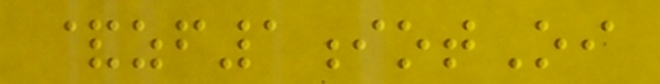&zf1iotOi
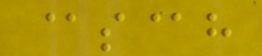@s@h
